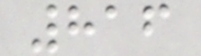816
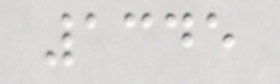1345
